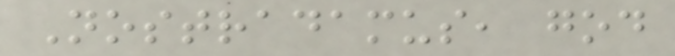Nostradamus, god
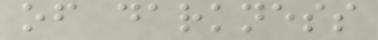of darkness
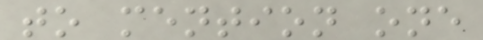to mention one
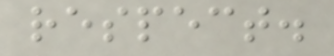respect.
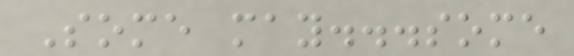Some may...some
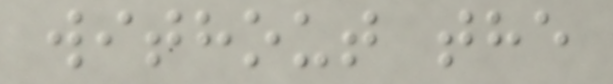without the
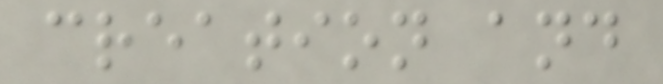creation and
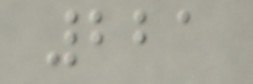221
